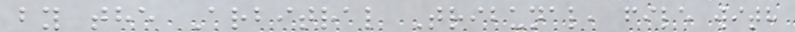by the Arbitral Tribunal, file with
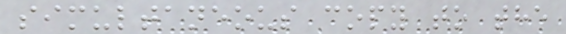simultaneous copy to the
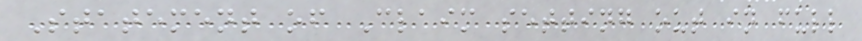Statement of Claim setting out in full
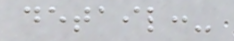detail:-
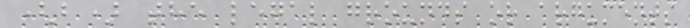(b) the legal grounds or arguments
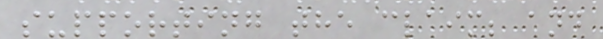supporting the claim; and
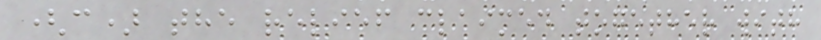(c) the relief claimed together with
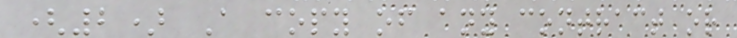(2) A copy of any contract or
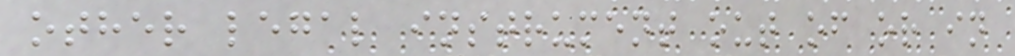other legal instrument out of or in
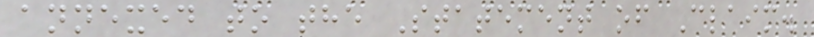annexed to the Statement of Claim.
